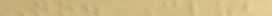No. Club
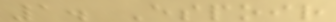1. Espoir
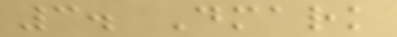3. Dmark
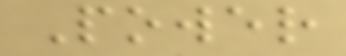Power
